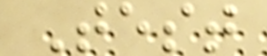Test
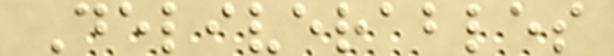Deliverables
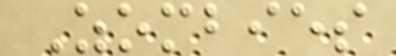Zombies
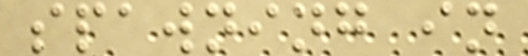spawning in
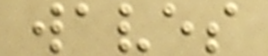waves
